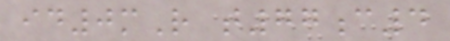id0mR t77c4
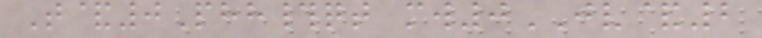T&0Phh#qt mw0JV&2
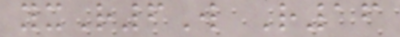yxR6W R16
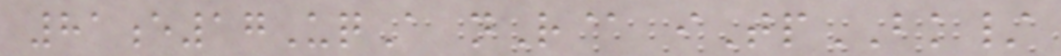81e17UqA nR@ iTpBK/
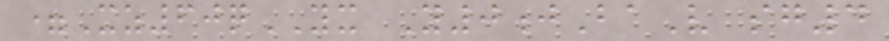=Xz60qYX Y0jBaV sg4
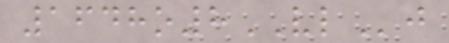1648o8VLj
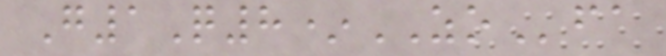G1Q8*ZOfa
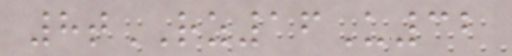8tRZ16U32
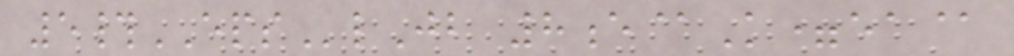5#EPSlJb 8e@K=ea@
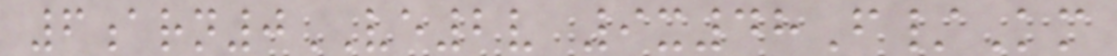6arn0VE2v 9x48F/Km
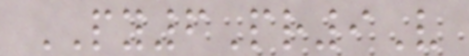PY6Pr9V
